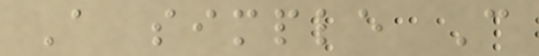A simple C
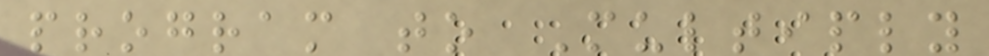program to Multiply
